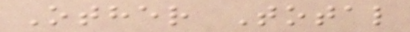Other Total
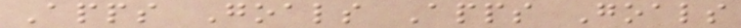Apps Goals Apps Goals
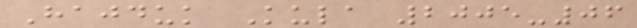Hajduk Kula 2005-06
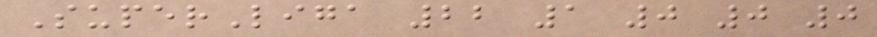SuperLiga 22 1 0 0 0
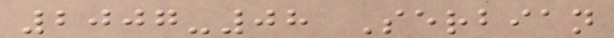2007-08 Serbian
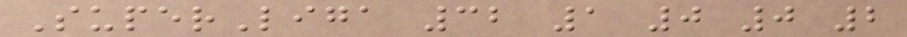SuperLiga 32 1 0 0 2
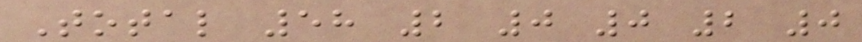Total 58 2 0 0 2 0
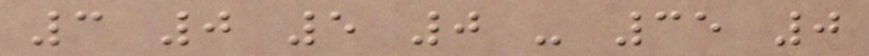3 0 5 0 - 35 0
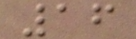16
